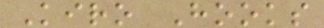Kiro Hooks
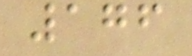176
